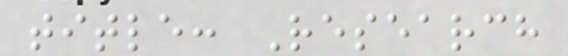title: Research
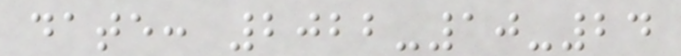date: 2022-10-24
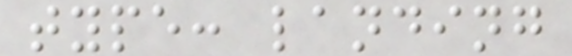type: landing
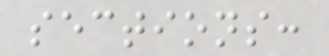sections:
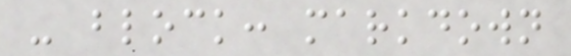- block: markdown
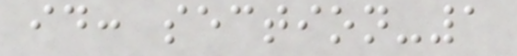id: section-1
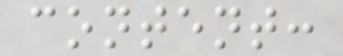content:
